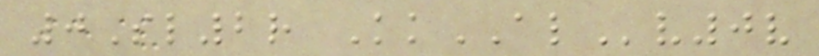0Sl2r KkALv0v
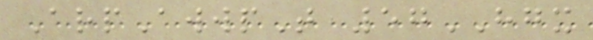ArpAwwpT 57HGX
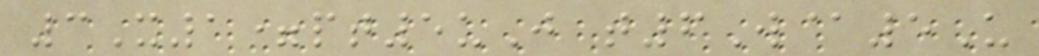3X1=pt5uJ t6W@5U
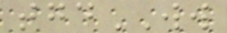tgdWW
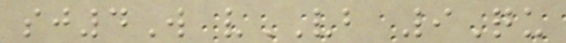sj4W vVB 9Qu
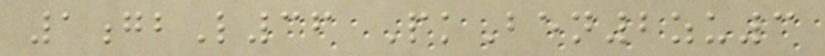1gbL36 PkBen2zu3
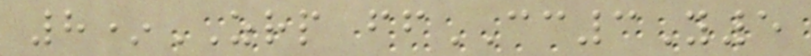8*ZRP ffCC3Y5
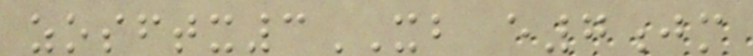zosftx3XB e7jm
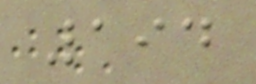194
